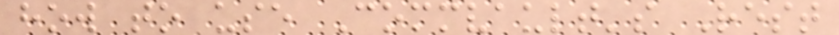how to use Commvault's Rest
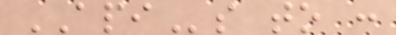APIs to :
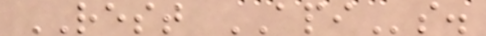REST APIs.
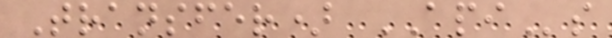Transfer) APIs
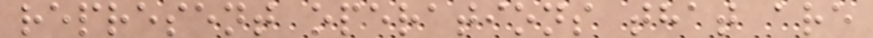represent operations that are
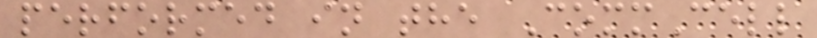performed in the CommCell
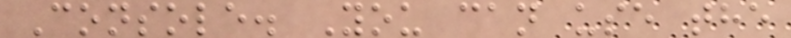Console. You can use the
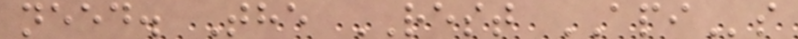need. The REST APIs
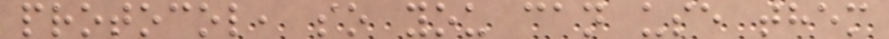protocol, so you can use them
